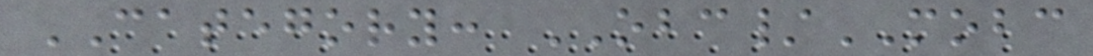CATEGORY: OBC/MOBC
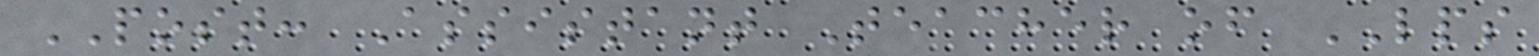POST: Assistant Teacher of LPS
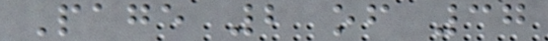Page 2 of 37
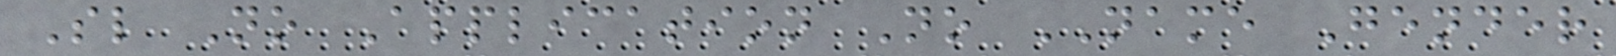Sl No Application No NAME Gender
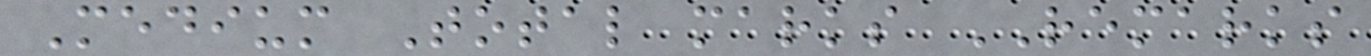Medium Total marks REMARKS
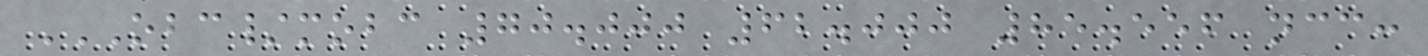OBC/MOBC 70.000 62.000 85.556 NCC:
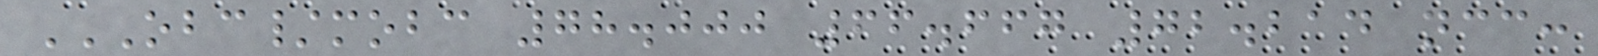OBC/MOBC 78.000 66.667 72.214 NCC:
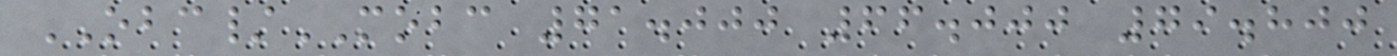OBC/MOBC 71.000 66.000 79.800
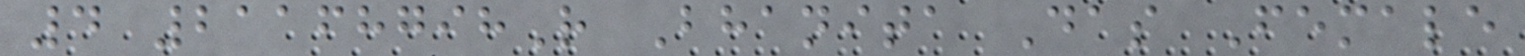4 21168798R Bhanita Das Female
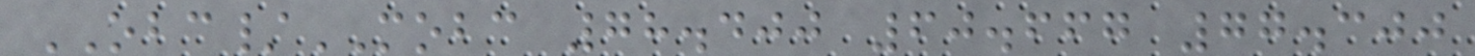OBC/MOBC 78.400 60.667 77.300
